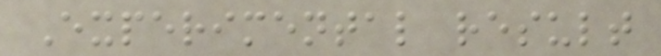Experimental result
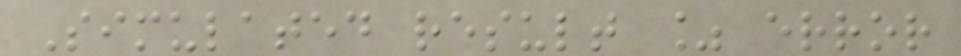Simulated result % error
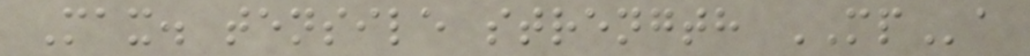Max. tensile strength MPa
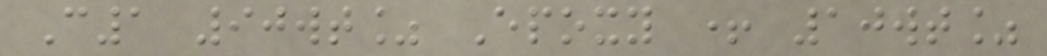C1 90wt% Epoxy + 10wt%
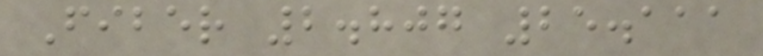Fiber 2.807 25.111
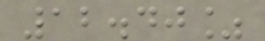12.40%
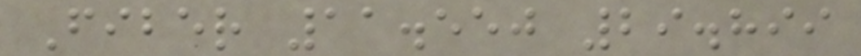Fiber 11.550 29.899
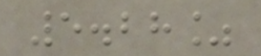5.28%
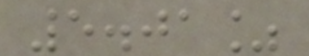5.01%
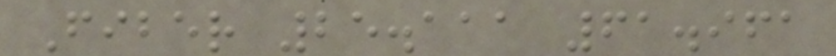Fiber 25.111 61.961
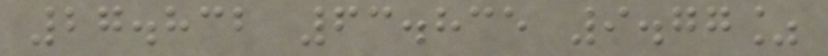27.832 63.835 9.77%
